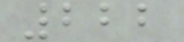222
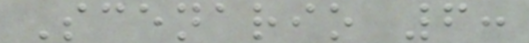Scenario 6:
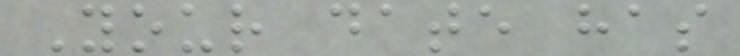Your date has
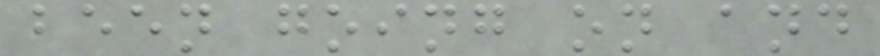been going on and
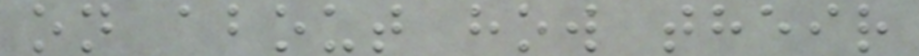on about how their
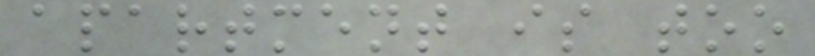apartment is too
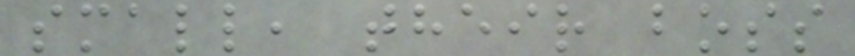small, their boss
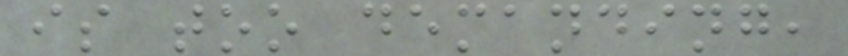is too demanding,
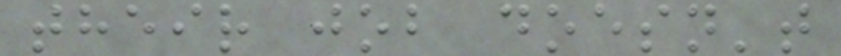their job doesn't
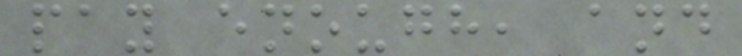pay enough, and
